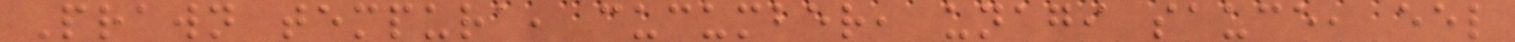Prawn tempura, cucumber, unagi sauce, eel
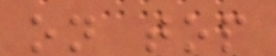on top
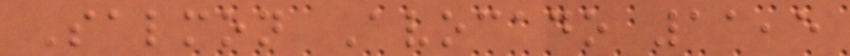Salmon Avocado 11,5
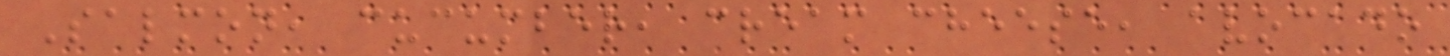Salmon, cucumber, cream cheese, avocado
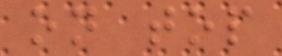on top
